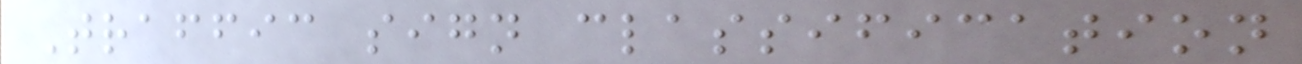Traffic sign classification
